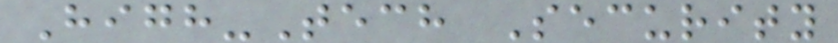High-Tech Security
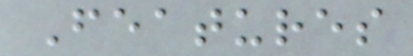Features
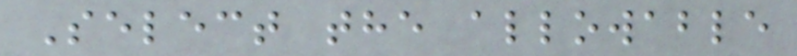Select the allowable
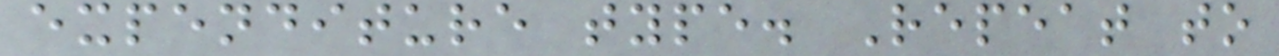expenditure type. Repeat to
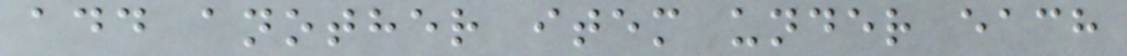add another item under each
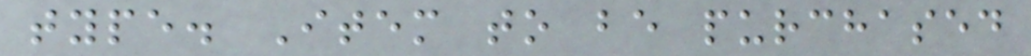type. Item to be purchased
